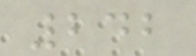242
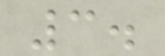3.
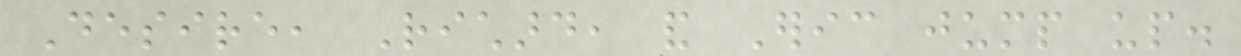Desire, Richard, and Eric jump up.
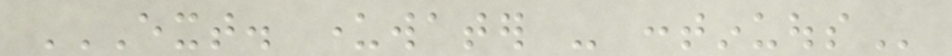EXT. UNDERWATER - CONTINUOUS
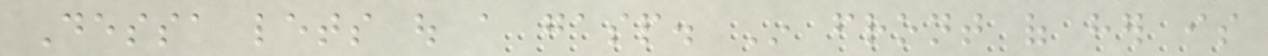Dessa lets out a gasp. In front of her is
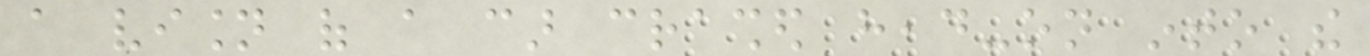a vision of a car crashed head-on into the
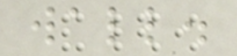wall.
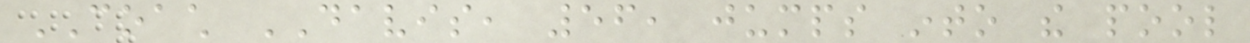COACH DAVIS, 56, jumps into the pool
